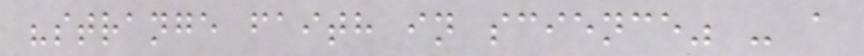"strange faith in science" - a
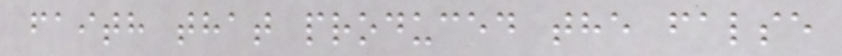faith that produced the false
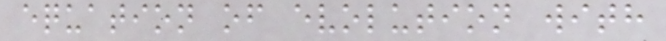equation of evolution with
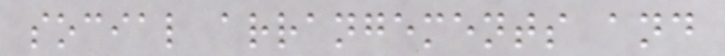social arrangements and
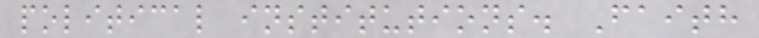political institutions. Faith
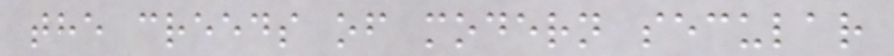the creeds of modern secular
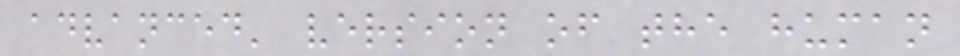advanced' version of the human
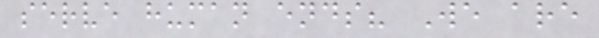serve human ends? We are
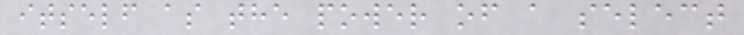itself as the power of a select
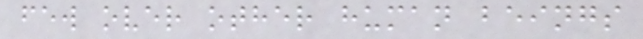few over other human beings
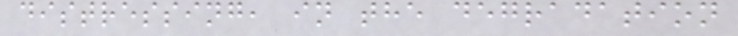distressing, in the degradation
